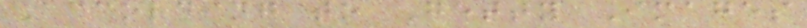According to Getty Images
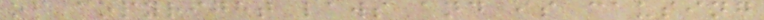of copyright laws and is causing
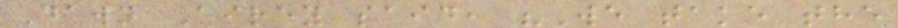Dawn Airey said, "We take the
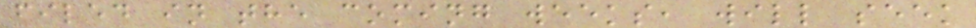filed in the coming weeks, will seek
